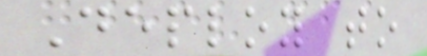Deploy to
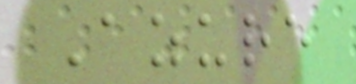Azure
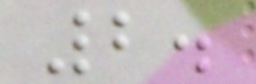2.
